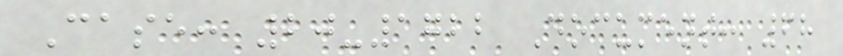Case: 20-1722 Document: 68
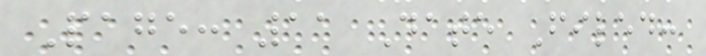Page: 11 Date Filed:
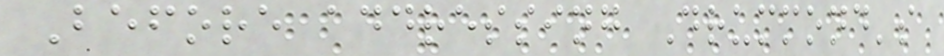Before addressing Drummond's
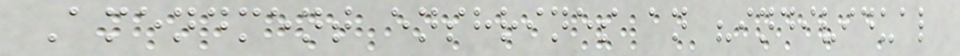Amendment enshrines an "individual
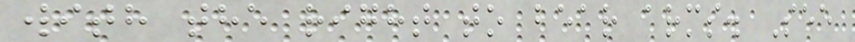with the right to bear arms. See
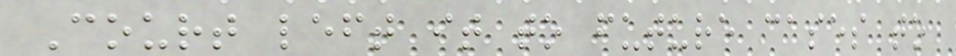Court left it to future cases to
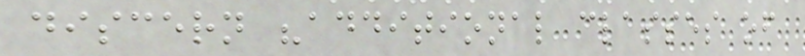discern "additional classes of
